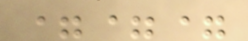===
